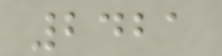2421
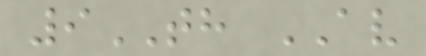9TH AV
